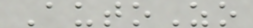AutoZo
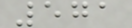571
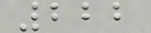222
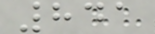841
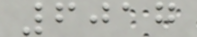6017
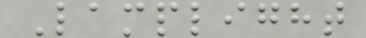Lamplight
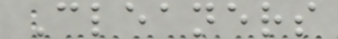Cleaners
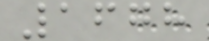1678
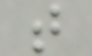t
